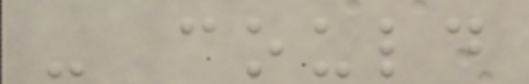- could
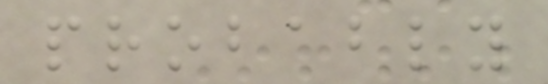probably
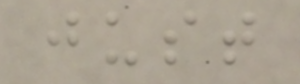just
